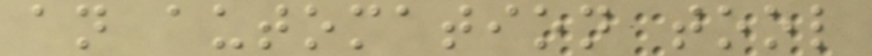an automation tool
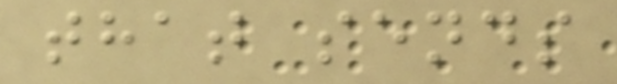that sends
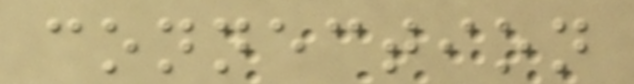connection
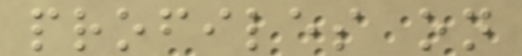profiles on
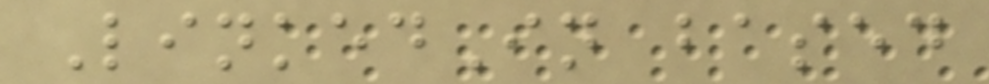LinkedIn based
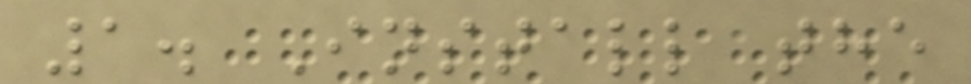1. Install the
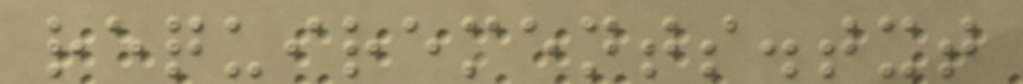requirements.txt
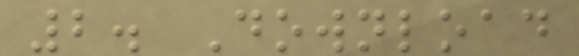2. Download
